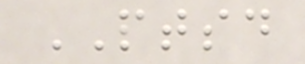PTSD
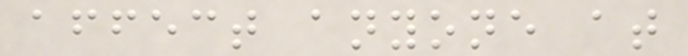affect anyone at
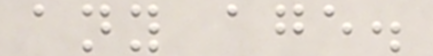any age.
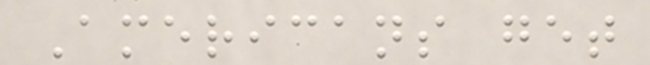Americans get
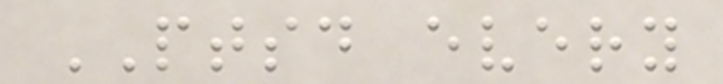PTSD every
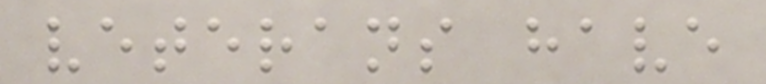veterans have
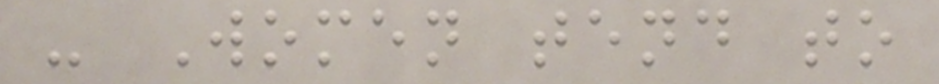- Women tend to
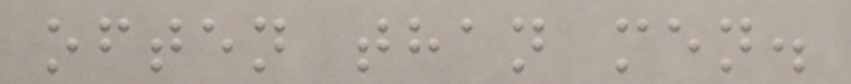often than men.
